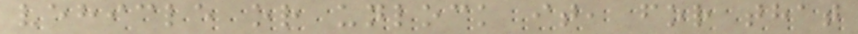vehicle or unlock it, for that
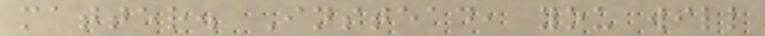matter. Instead, you will
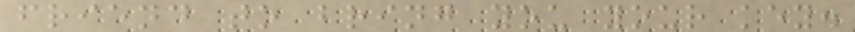friend to bring you your key.
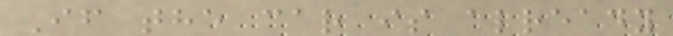If the car is already
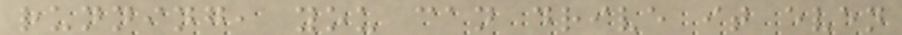running, you can drive it even
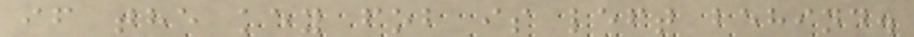if the key fob is left behind.
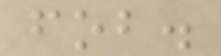fob.
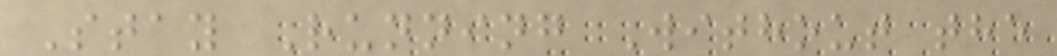Stay Running Without the
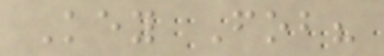Key Fob?
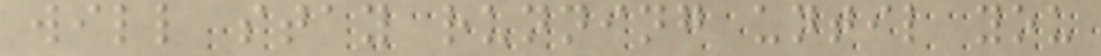will stay running until you
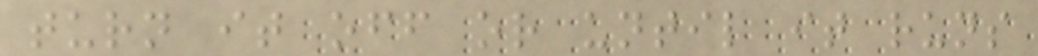turn it off or until it runs
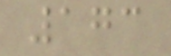173
